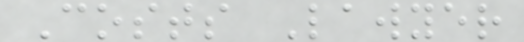Costs Lawyer
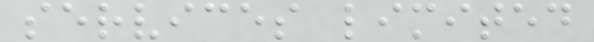services limited
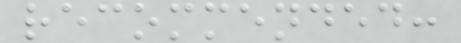recommended:
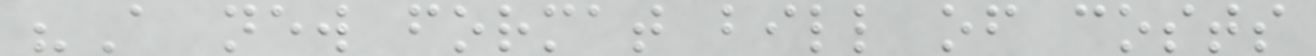"A new format bill of costs
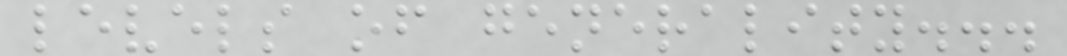levels of generality...
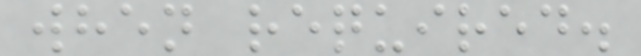when required.
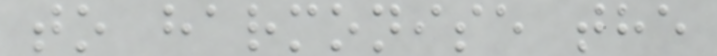to harmonise the
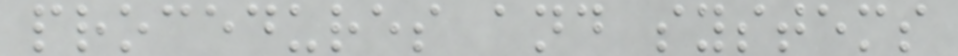procedures and systems
